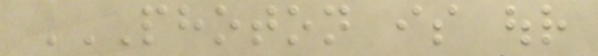PHOTON IS OUR
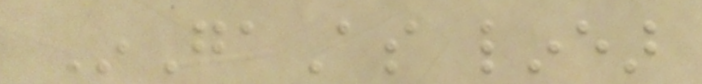InGaAs linear
